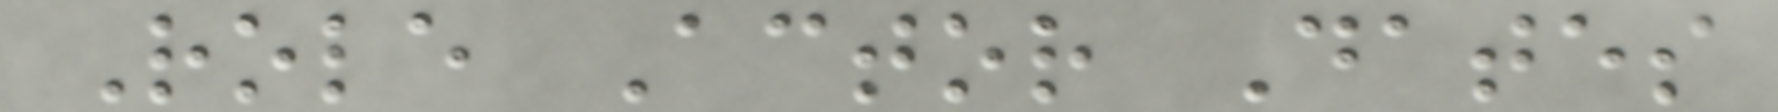Role Actor Dates
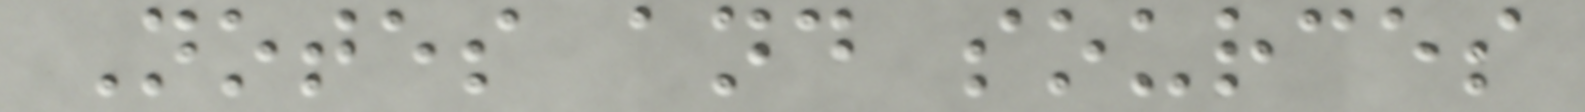Notes and sources
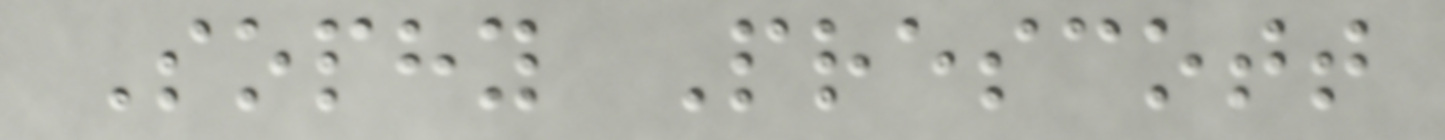Sophy Prescott
